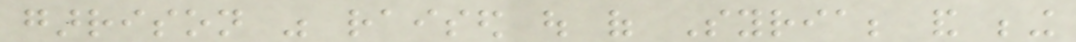garrison was raised out of Syria; and being
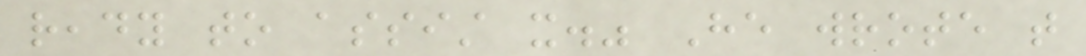ready to assist it." He wrote that
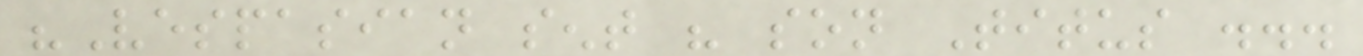"Vespasian sent his son Titus ...
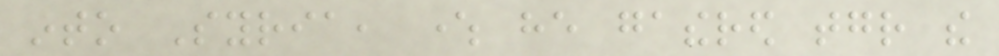into Syria, where he gathered together the
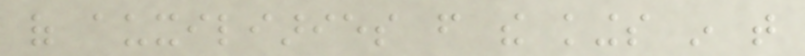of auxiliaries from the kings in that
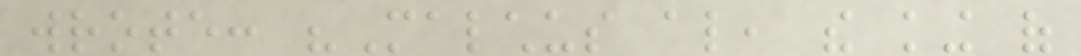wrote: "Malchus also, the king of
